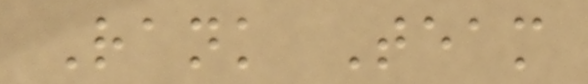Rank Team
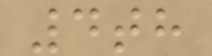4th
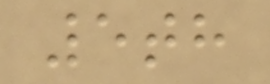5th
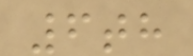6th
